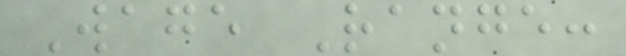Wage Range:
